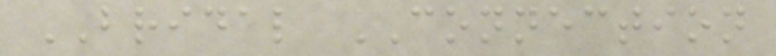BRIDAL CONNECTION
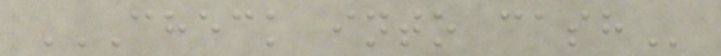CHECK INTO CASH
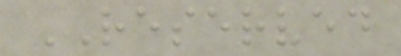RESERVED
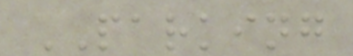PARKING
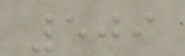509
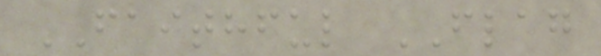FAITHFUL FLAG
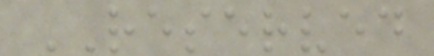RESERVED
